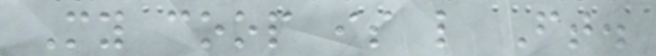My coop is like Ft.
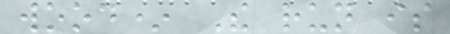wood* The run is
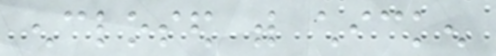enclosed with chicken
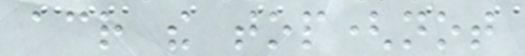across the top(not
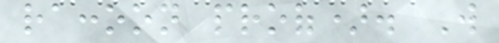raccoon proof). Will
